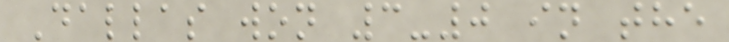Dallas won 3-0 in the
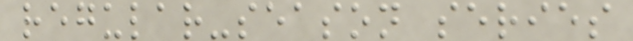regular-season series
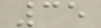35
